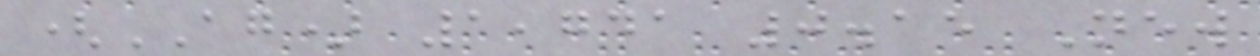(AG) 1,741 0.15 New
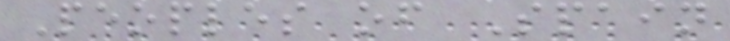Peoples of Spain
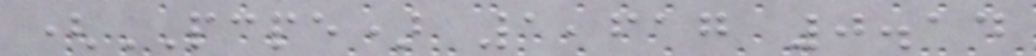(PCPE) 1,617 0.14
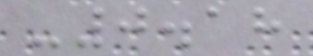-0.18
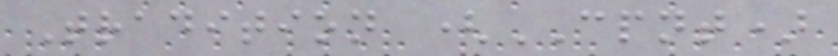Tradition (CPNT)
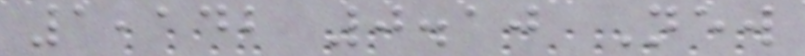1,142 0.10 New
